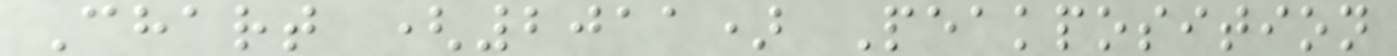Chart (2011) Peakposition
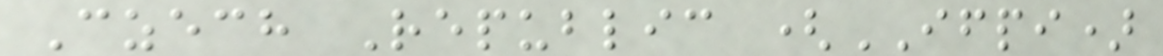Czech Republic (IFPI)
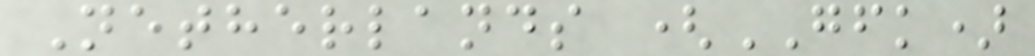Netherlands (GFK)
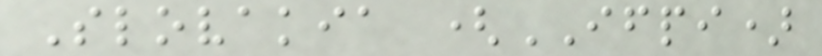Slovakia (IFPI)
